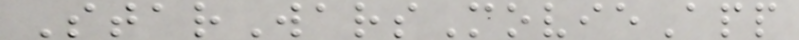StarWarsMovieApp
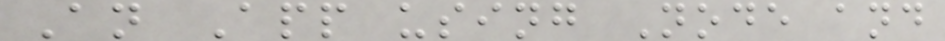An App using Node and
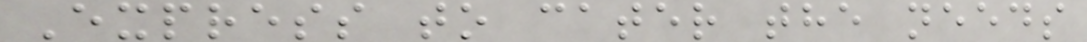Express to cater the needs
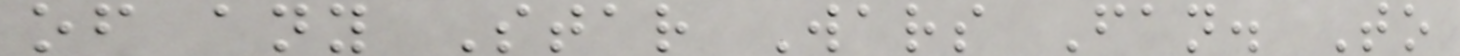of any Star Wars Fan. To
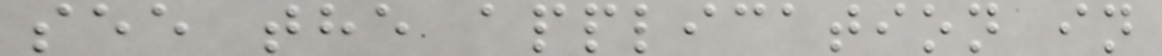see the application in
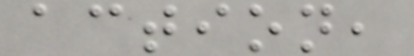action,
